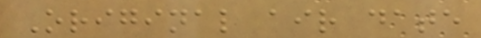Original air date
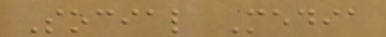Social Media
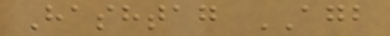Hashtag AGB
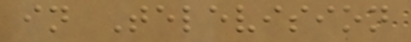in Television
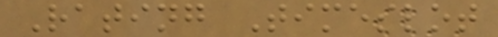Rating Timeslot
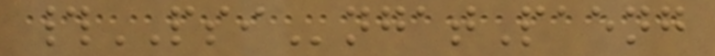#PSIngatPaeng
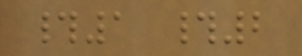#1 #2
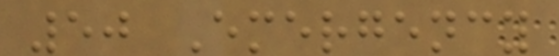50 Emergency
